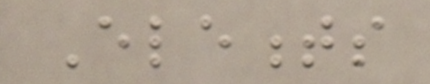Elements
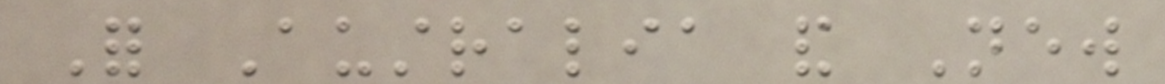For Australia and New
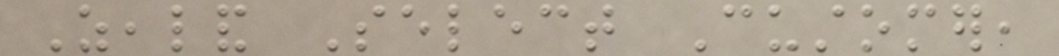Zealand Select Customer,
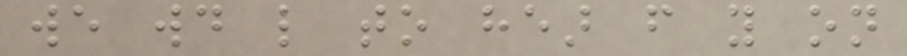we would like to hear from you on
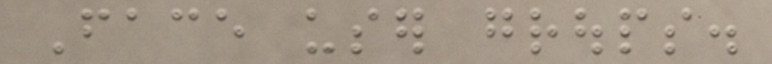Face user groups.
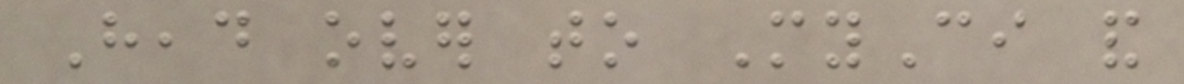Head over to MyCi and
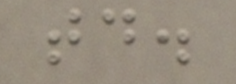today.
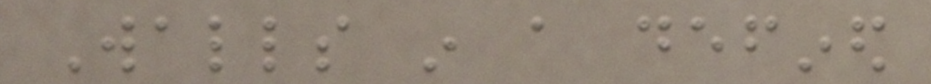Walls in a defined
